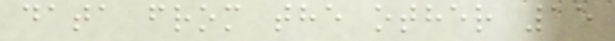data from the other 15
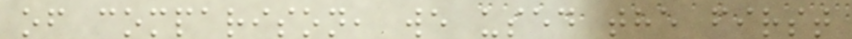of comparison, we used the first
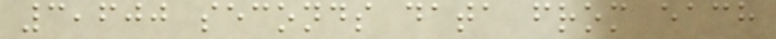3,600 seconds data from each
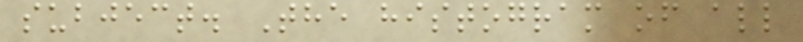subject. The histogram of all
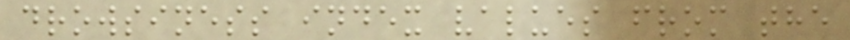drowsiness index values from the
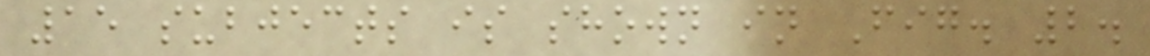15 subjects is shown in Fig. 2.
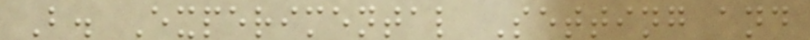B. Experimental Setting and
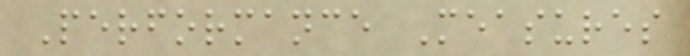Performance Measures
